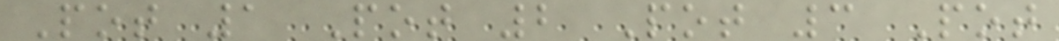Pot 1 Pot 2 Pot 3 Pot
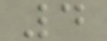4
